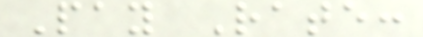Pay Rate:
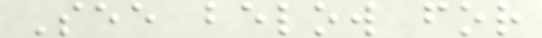See below for
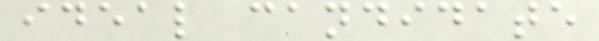ideal candidate
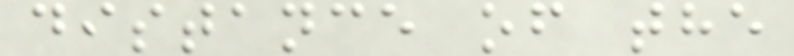distance of the
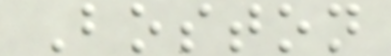Boston
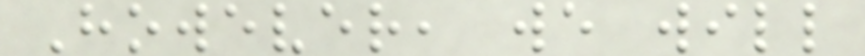However, we will
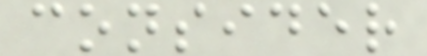consider
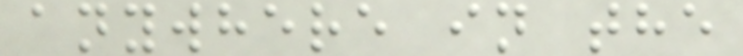anywhere in the
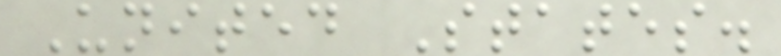United States.
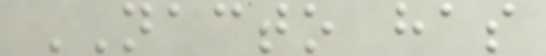NACTO has
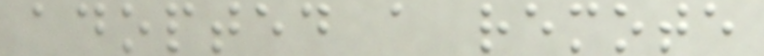adopted a remote
